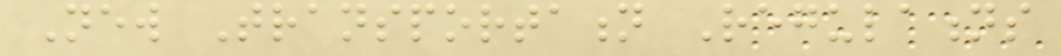New Transportation Regulations
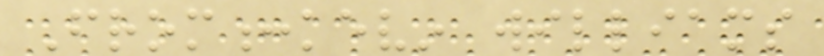From:kevin williams
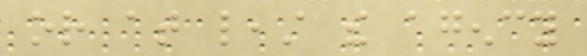or at least the agency
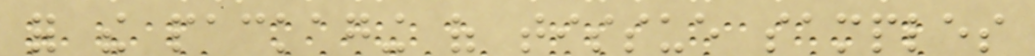for the packaging of tissue samples
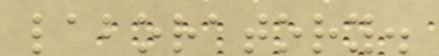laboratory.
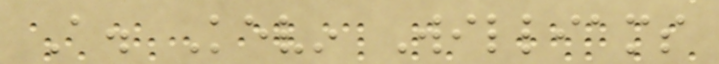A. Kevin Williams
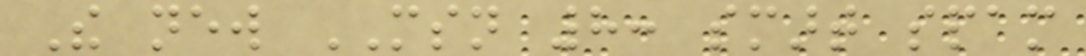The new MSN 8: smart spam
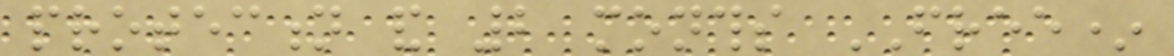protection and 2 months FREE*
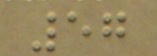57
